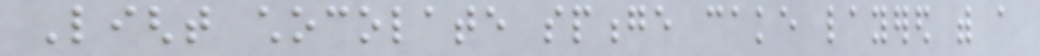Light chocolate sponge cake layered with a
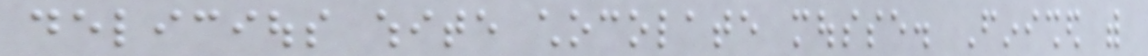delicious white chocolate mousse. Finished with
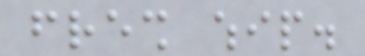fresh whip.
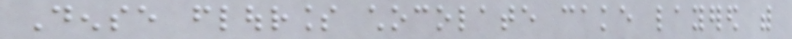Dense flourless chocolate cake layered with
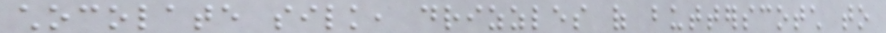chocolate silk, drizzles of butterscotch to
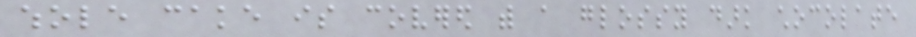whole cake is covered with a glossy dark chocolate
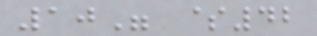10" $42
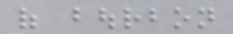of bourbon
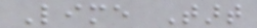Lime Tart
